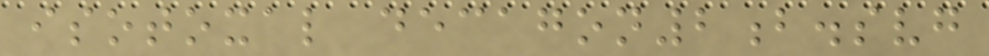isotoxal decagon2b.svg
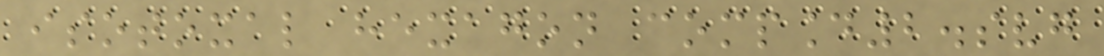isotoxal hexagon compound2.svg
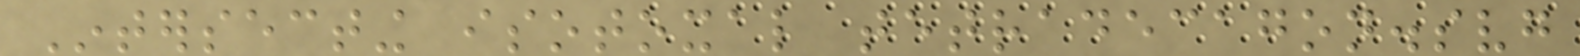Intersecting isotoxal tetradecagon.svg
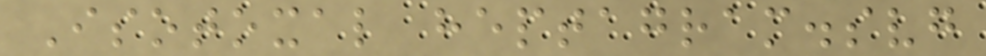Isotoxal heptagram.svg
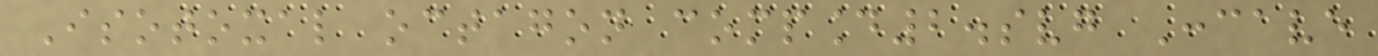Isotoxal octagon compound2.svg Concave
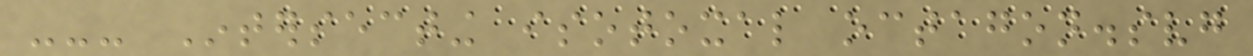--- Intersecting isotoxal octagon.svg
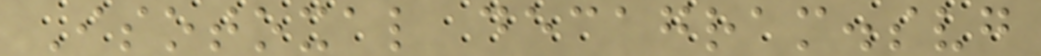Isotoxal decagram.svg
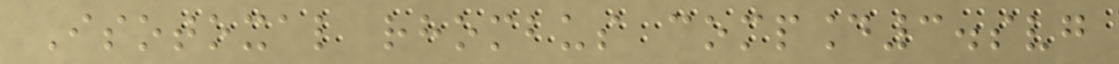Isotoxal rhombus compound3.svg
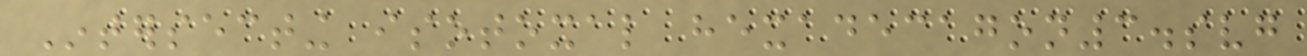Intersecting isotoxal hexadecagon3.svg
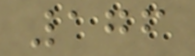176
